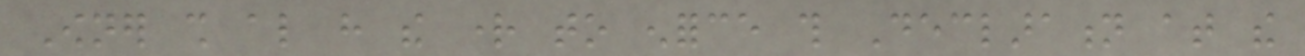Owner shall also have the right to enforce this Declaration at the
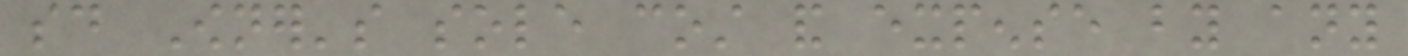said Owner's sole cost and expense by any
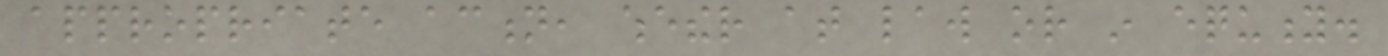appropriate action, whether at law or in equity.
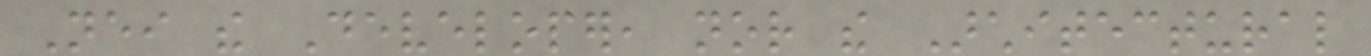Neither the Developer, nor the Architectural
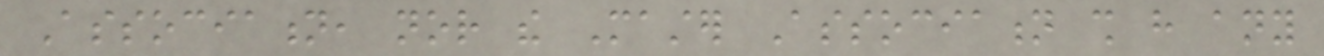Association, nor the Master Association shall have any
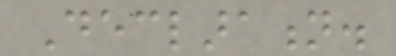Declaration.
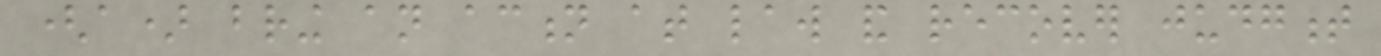(a) bring an action at law and recover judgment
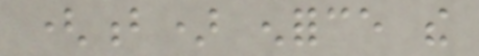(b) enforce the
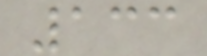133
